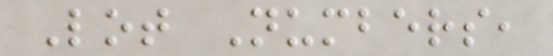Lot Numbers,
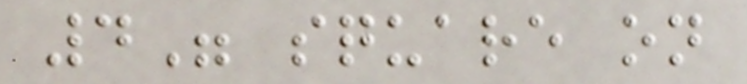4" square on
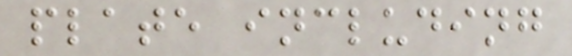plate including
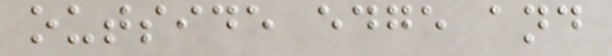outside edge and
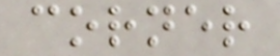corner
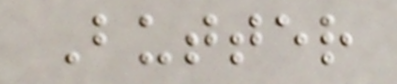Butter
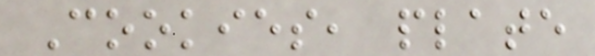Cookies, plate
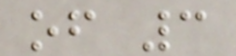of 3
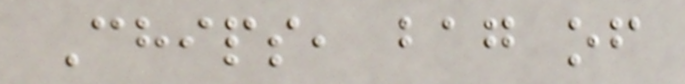Chips, bag of
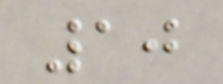10
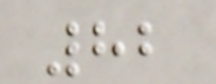82
